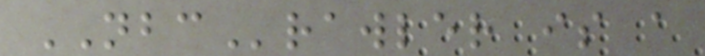NBCrawler is a
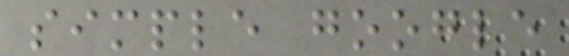simple google
